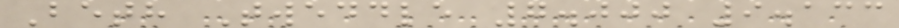Beth Tweddle 7.000 9.133
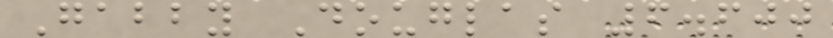Gabby Douglas 6.600
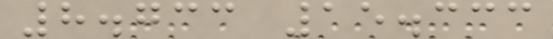8.733 15.333
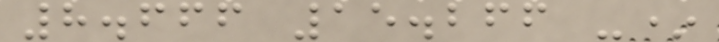8.666 15.266 -*
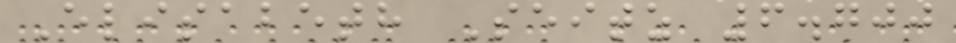Elisabeth Seitz 6.700
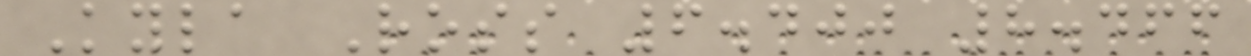Kyla Ross 6.400 8.466
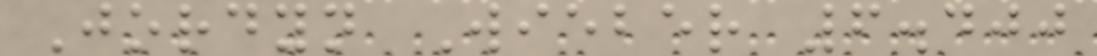Jordyn Wieber 6.400
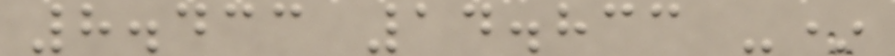8.433 14.833 -*
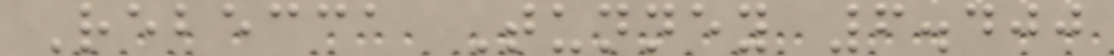Rebecca Tunney 6.400
